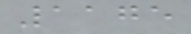1175
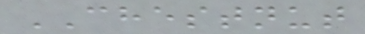CHESTNUT
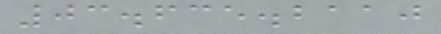03.635.2110
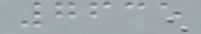7635
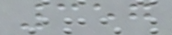357
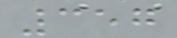357
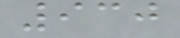930
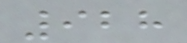928
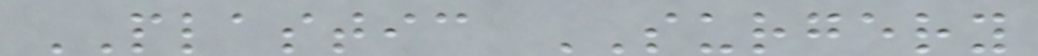PLASTIC SURGERY
